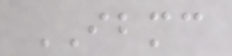IBMC
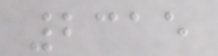2315
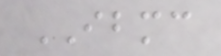IBMC
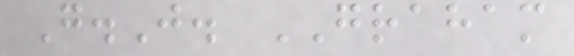G.J. GRAHAM
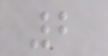2
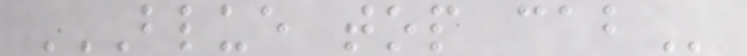BLUE TOP CAB
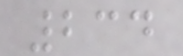234
